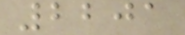2201
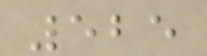525
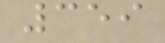359
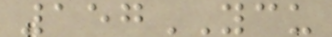157YCU
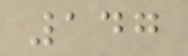147
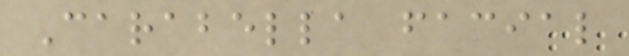Carabella facial
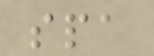spa
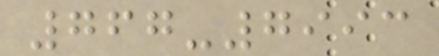767-7993
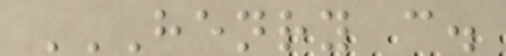HENRY C.
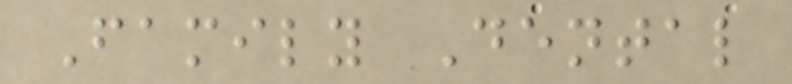Family Dental
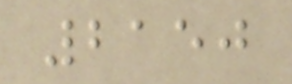2150
